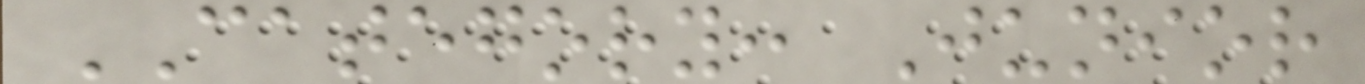CATEGORY: Junior
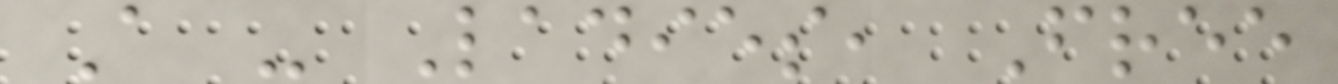A - Ladies, Free
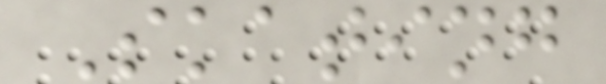Skating
